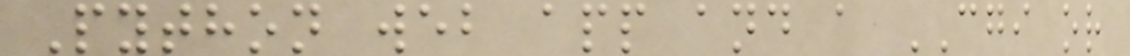Python web app and a CGI or
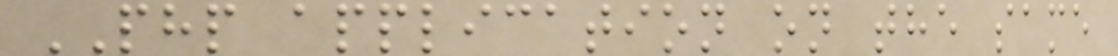PHP application on the same
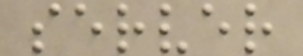server
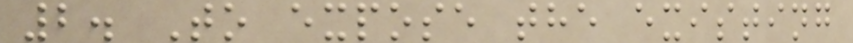2. To expose the existing
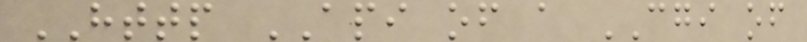HTTP API of a CGI of
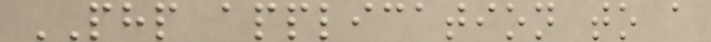PHP application to a
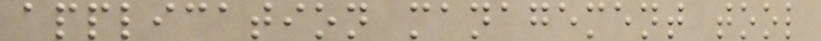application management tool
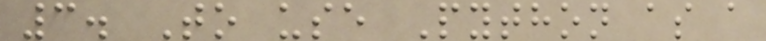3. To use Python as a
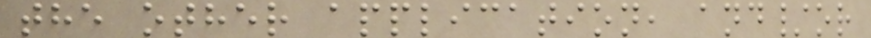the other application, and/or
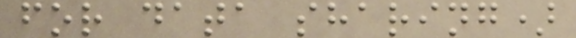for data sharing)
